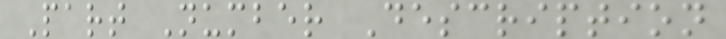Part Number Description
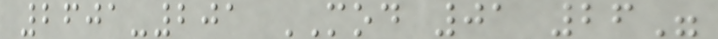2601-201 MOD 01 26"
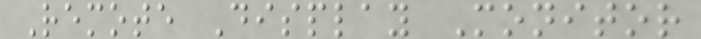Remote Display Monitor
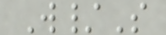W/S
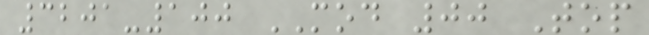3201-100 MOD 00 Top
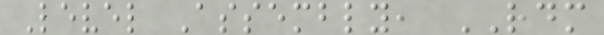Level Assembly, RDM
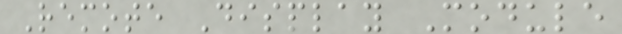Remote Display Module
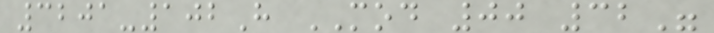3201-102H MOD 00 32"
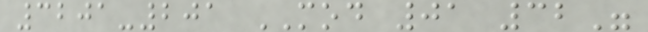3201-201 MOD 01 32"
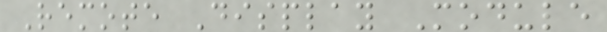Remote Display Module
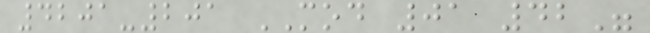4201-201 MOD 01 42"
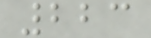223
